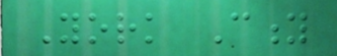York City
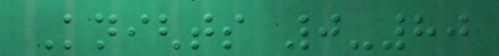Knights 0-80
